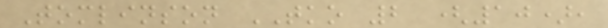Tomlinson TKO 2 (10),
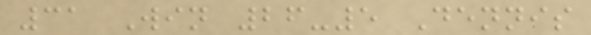31 Win 26-5 Dennis
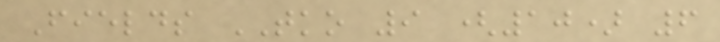Fields TKO 9 (10) 6
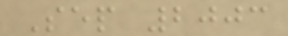Sep 2003
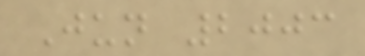Jun 2003
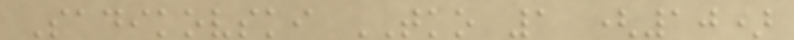Sadikovski TKO 1 (10)
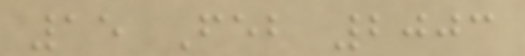15 Feb 2003
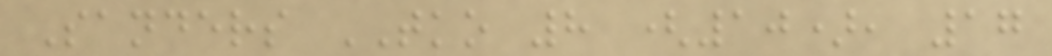Sanders TKO 8 (10), 17
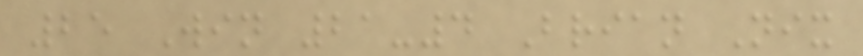25 Win 21-4 Brian Nix
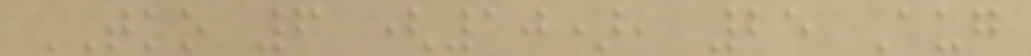TKO 6 (10), 25 Aug
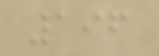196
